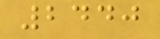2440
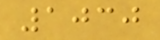1030
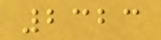2323
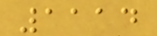1114
